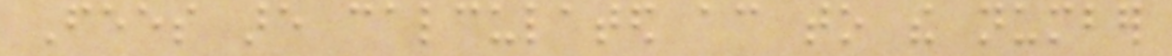Fees are calculated according to the number
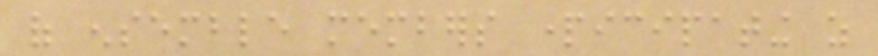of ensemble members participating as
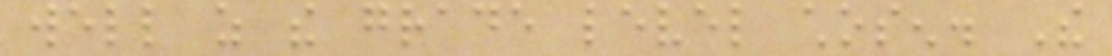well as the grade level chosen. The
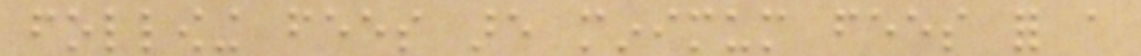following fees are minimum fees for a
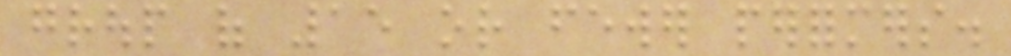group of 15 or fewer performers.
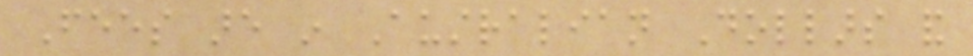Fees are in Australian Dollars and
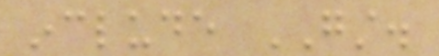include GST.
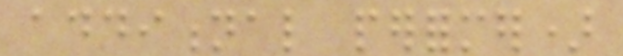additional performer)
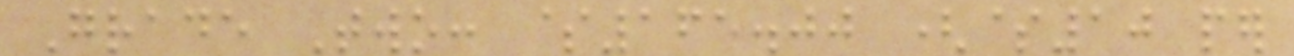Grade Two: $165.00 ($10 per
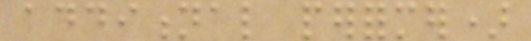additional performer)
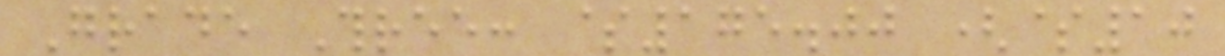Grade Three: $175.00 ($10
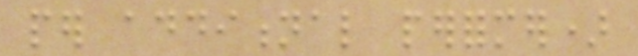per additional performer)
